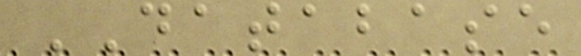DATABASE
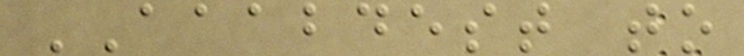AAABDEST to
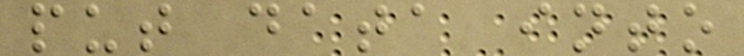put data into
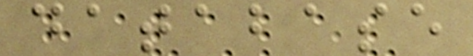database
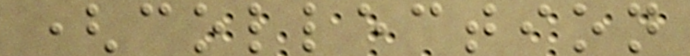(collection
